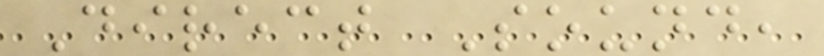Direct Sound,
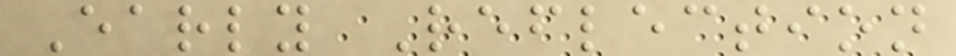Early Reflection
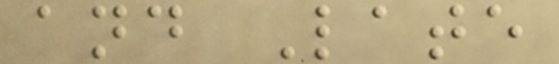and Late
